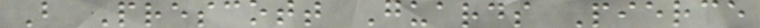B Prescott Guards Pierce
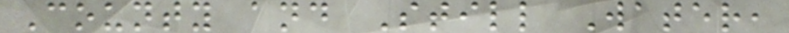County and Still Water,
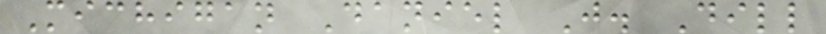Michigan Daniel J. Dill
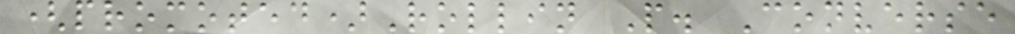(promoted)Rollin P. Converse
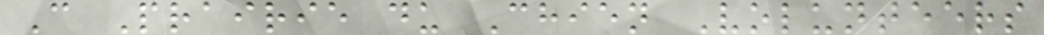C Prairie du Chien Volunteers
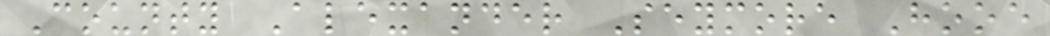County Alexander Seymore Hooe
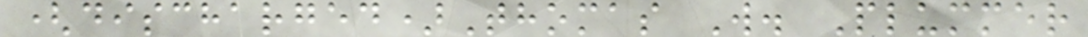(discharged)Thomas W. Plummer
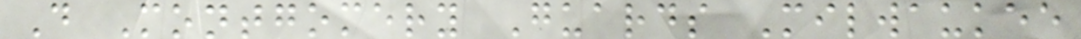D Montgomery Guards Milwaukee
